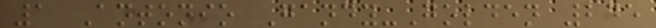1 Antonio Gandy-Golden 245
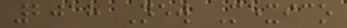2018 New Mexico
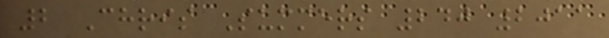2 Chris Summers 240 2011
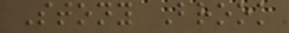Stony Brook
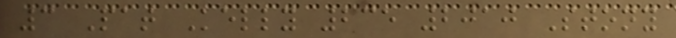3 Pat Kelly 235 2010 Stony
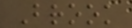Brook
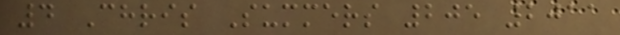4 Chris Summers 205 2011
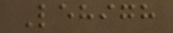Lehigh
